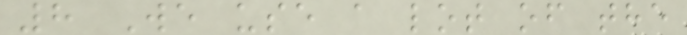8 We use a lot of the
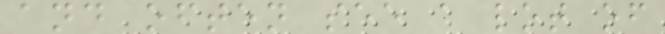and often see a lot of
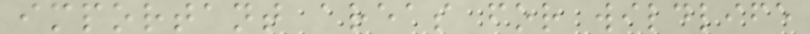important areas for wildlife
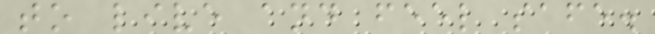to live and feel safe.
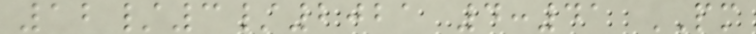12/3/2021 4:41 PM
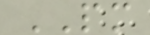PM
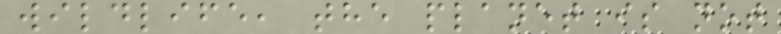wildlife, the planet is not
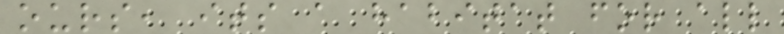ours, its a habitat for all
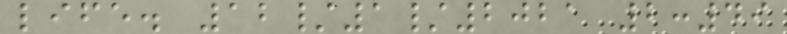life. 12/1/2021 2:49
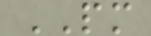PM
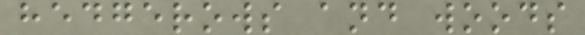hedgerows and woods
